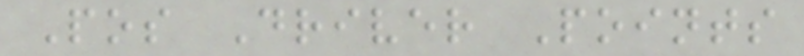Pos Driver Points
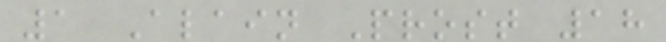1 Alain Prost 18
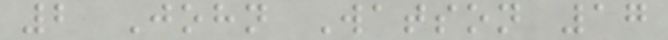2 John Watson 17
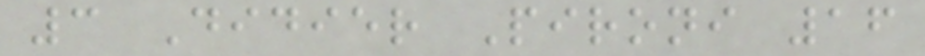3 Didier Pironi 16
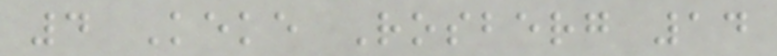4 Keke Rosberg 14
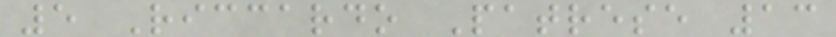5 Riccardo Patrese 13
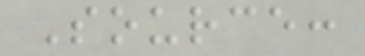Source:
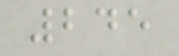245
